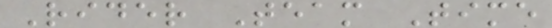Rider Team Time
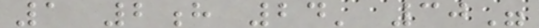1 2h 24' 30"
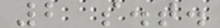2 s.t.
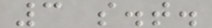3 s.t.
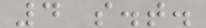4 s.t.
